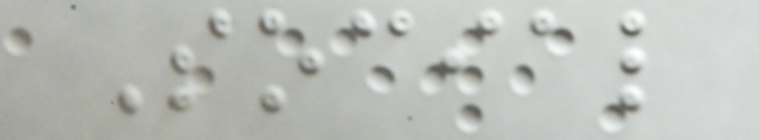Social
